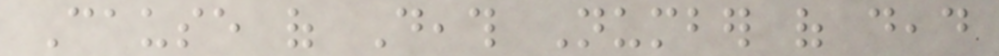Cause of Death Number of dead
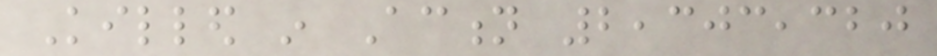Killed in Action 2,303,320
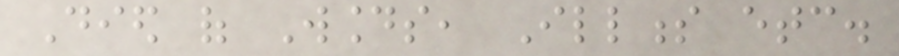Died of Wounds, Illness etc.
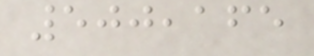500,165
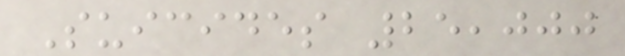Suicides 25,000
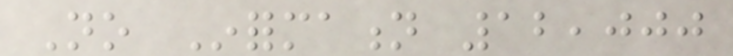No Information 12,000
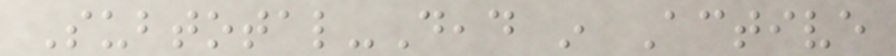Subtotal-Dead in Active
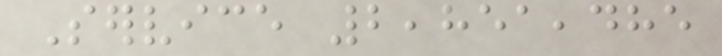Service 2,851,485
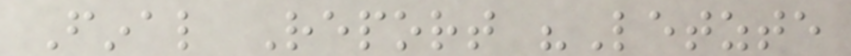Final Report "Letzte
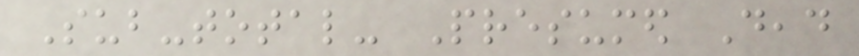Sub-total- Presumed Dead
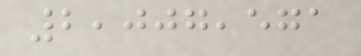2,007,571
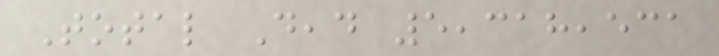Total Dead 5,318,531
